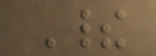Their
